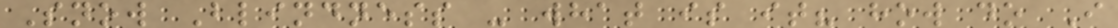Snow Blindness - what is it? how do I
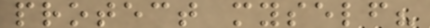protect myself?
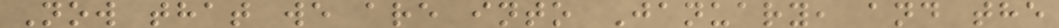Now that we are into January, and the
